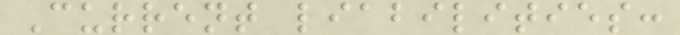Current liabilities:
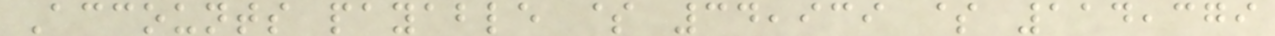Accounts payable $ 34,939 $ 114,379
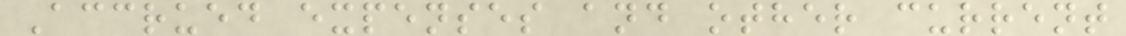Accrued expenses and other current
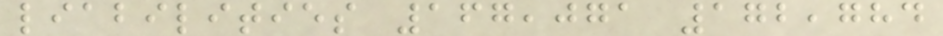liabilities 167,071 172,784
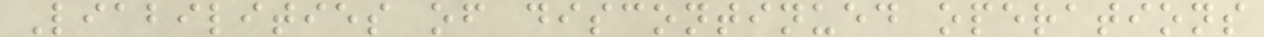Liabilities of discontinued operations
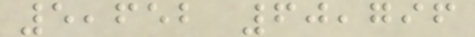5,652 60,796
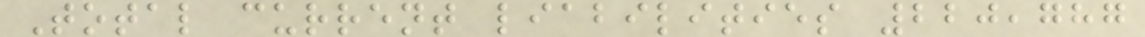Total current liabilities 220,787
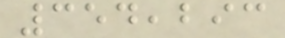354,293
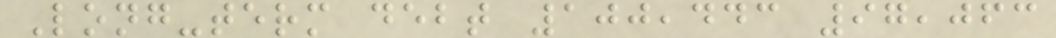Long-term debt 100,443 97,063
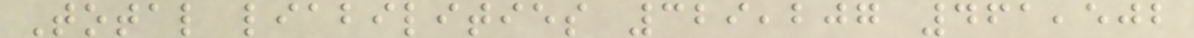Total liabilities 329,207 461,502
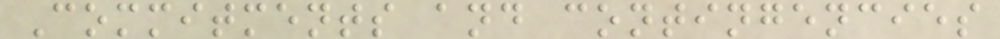Commitments and contingencies
